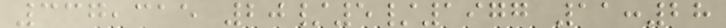337,315 20/5/1977 11:28
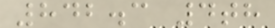842.3 4th
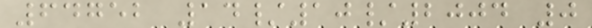64752 14/10/2004 0
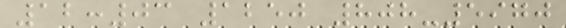12:03 1250 808-5970
